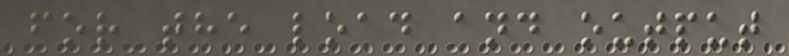for the load and output
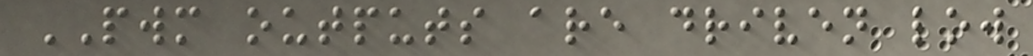PWM outputs are driven low
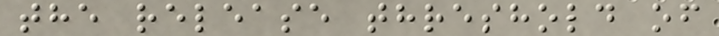the release threshold of
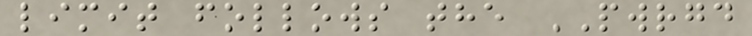limit follows the PWRGD
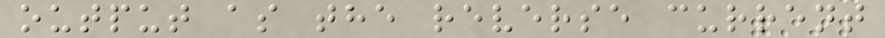output as the reverse current
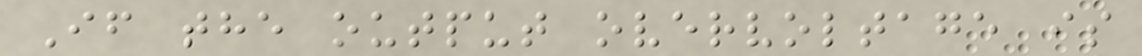If the output overvoltage is
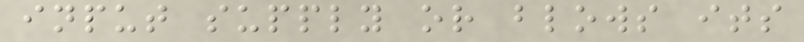input supply or blows its
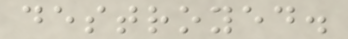destroyed.
